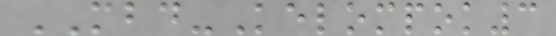MBD-Kelompok3
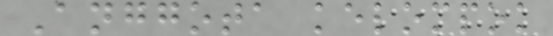Anggota kelompok
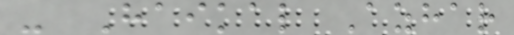- Haikal Azhar
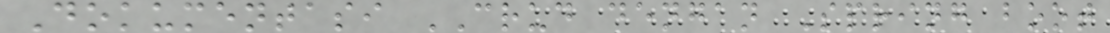Dokumentasi CRUD dengan Spring boot
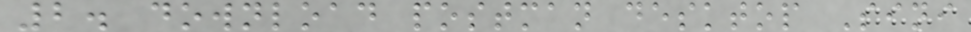2. download postman desktop Sini
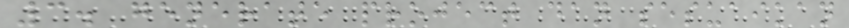3. generate project dan sesuaikan
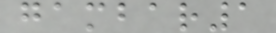gambar1
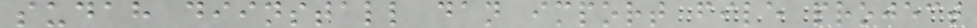sudah diinstall dan import file project
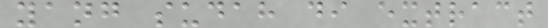yang sudah di extract
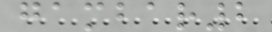gambar2
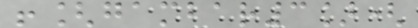![gambar3](
